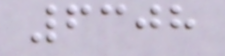6308
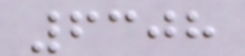6308
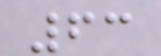63
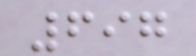697
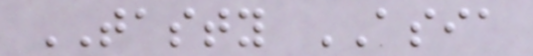TASTY ASIA
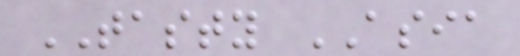TASTY ASIA
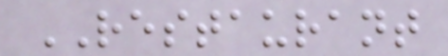RESTAURANT
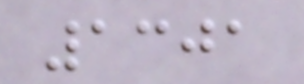1301
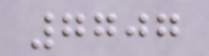7707
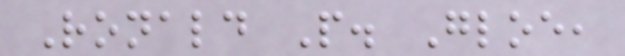Ronald P. Gloe,
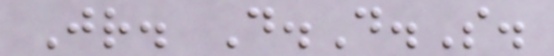Jr. D.D.S.
